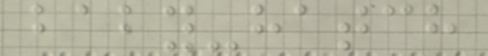baby-hatch
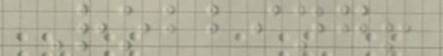Robbing!
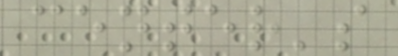center's
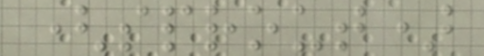(sprout)
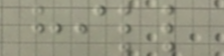hill
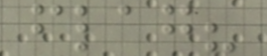flag?
